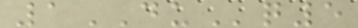1DUq5
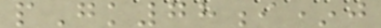pGk78i*j
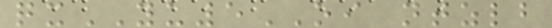qxYU5OI ntzlb
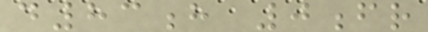d83h 0fr
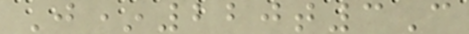J*220t3C
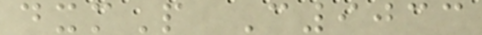dxmP C9033
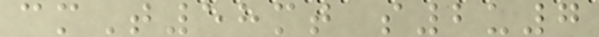cmT58mt s2u7
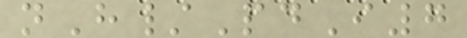nH/PdI7
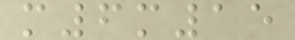m6m15
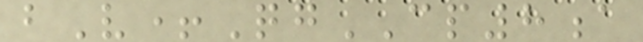bV+QgCP8a
